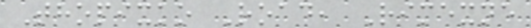Thopixko Road, Rimexne
